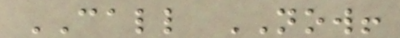CALL NOW!
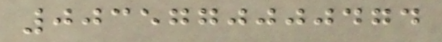0035770000474
